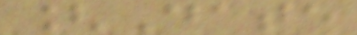[Date
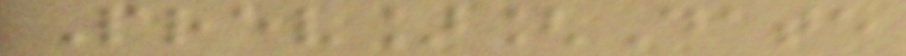Prev][Date
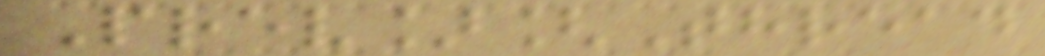Prev][Thread
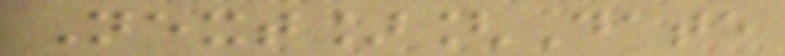Next][Date
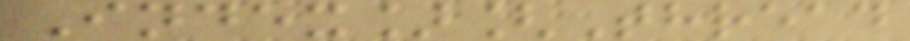Index][Thread
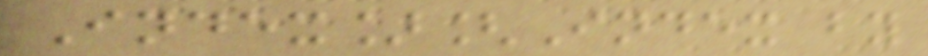Index][Index by
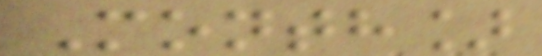Month]
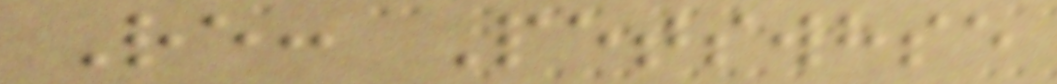Re: Petswhse
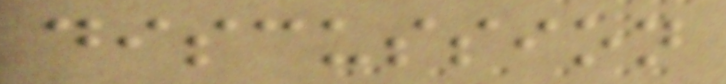discussion
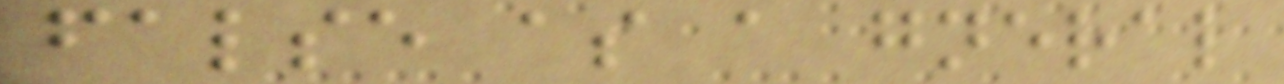false as a gneral
